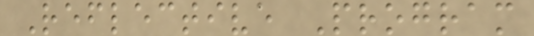Reflective Program
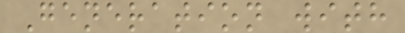Generation with
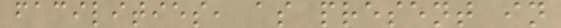facilities, as present in
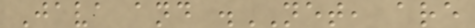Java and .NET, are
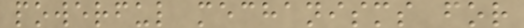powerful mechanisms for
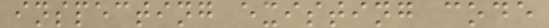inspecting existing code
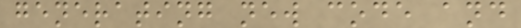generating new code and
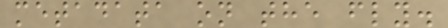metadata on the fly.
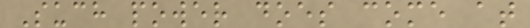Such power does come at
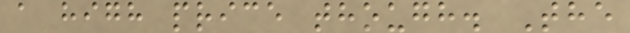a high price though. The
